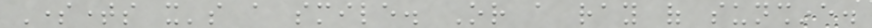Sometimes it's a smile. Or a ray of sunshine.
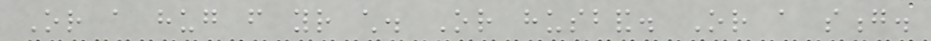Or a hug from your child. Or husband. Or a song.
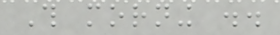This morning ..
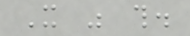It was this.
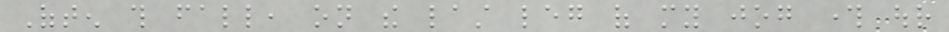Often this fall, on the last leg of my jog through our
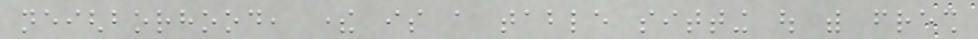neighborhood, there is a table sitting out with fresh
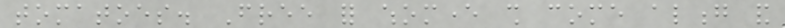tomatoes. Free for whomever shall come along and
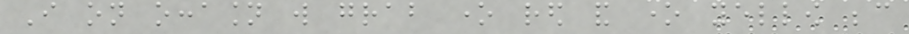I on occasion will grab one red and one yellow because
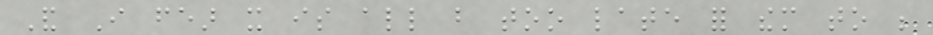And I fear it is all but too late for them to be
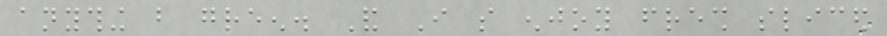anything but green. And I so enjoy fresh sliced
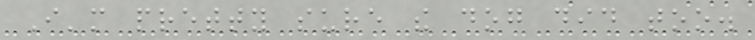I'm pretty sure the dog did too.
